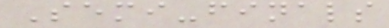Semi-finals
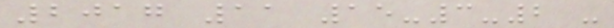2017 11 15-3-2 -
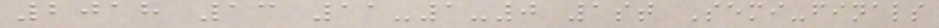2018 13 11-1-0 1st Semi-finals
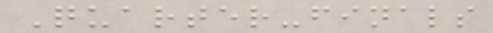Quarter-finals
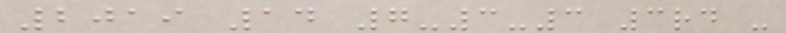2019 14 7-3-3 3rd -
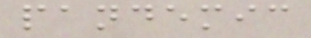pandemic
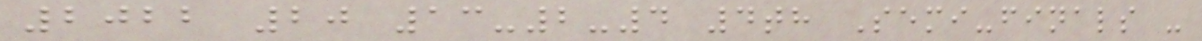2022 20 13-2-4 4th Semi-finals -
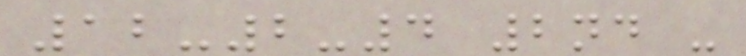12-2-4 2nd -
